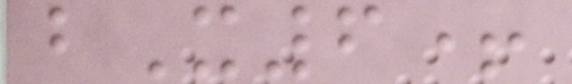bX6+
